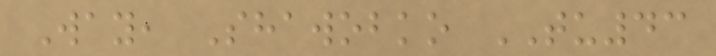Way, Shawobko TU43
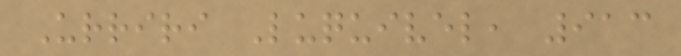Urriri Luquivel, 913
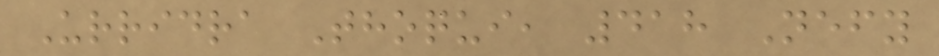Urridra Thoqui, 418 Nefy
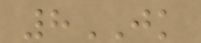8JK
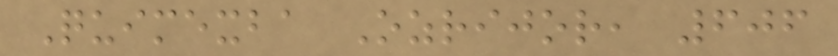Quimexba Ozrijor, 606
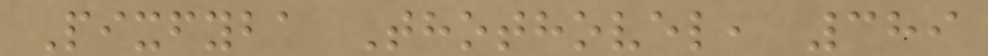Pixfyba Thothovel, 389
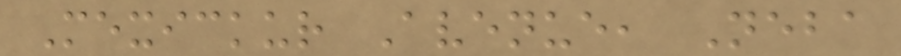Mexickur Avenue, Neba
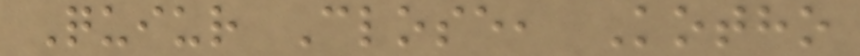Quiur Close, Kotho
